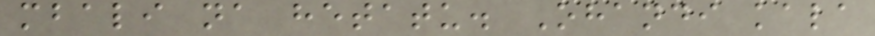mbali na hetatu. Ohandi kala
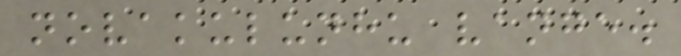novakulunhu vange.
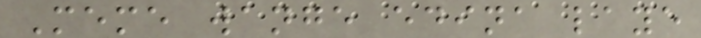Meme wange edina laye
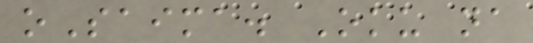oSaima. Oku na
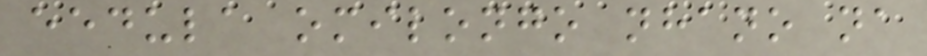eedula omilongo nhano na
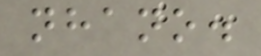nhano.
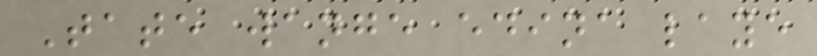Tate wange edina laye
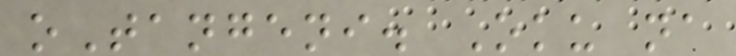oTangeni. Oku na
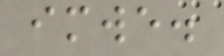imwe.
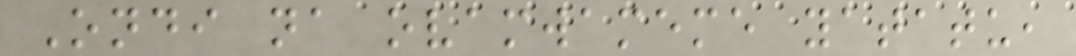Ondi na ovamwameme yatatu,
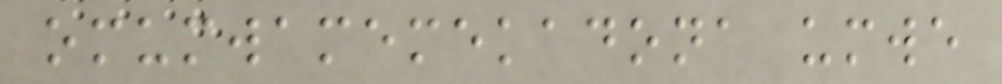omumwamemekadona umwe
